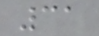31
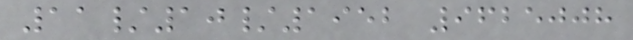11/10/1952 9625008
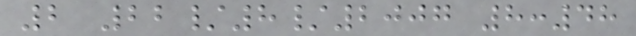2 22/8/2007 8:48
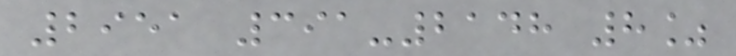2951 391-2148 8%
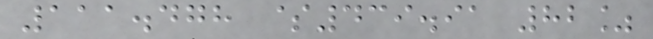111.478 $439.91 82%
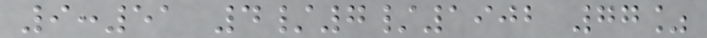9:51 4/7/1902 77%
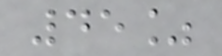45%
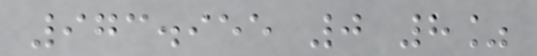973.955 0 8%
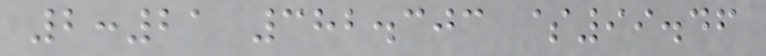2:21 382.303 $99.46
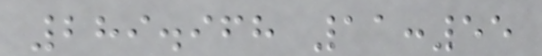289.968 11:55
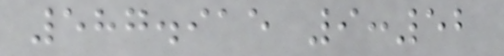587.915 9:52
